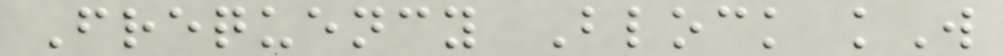Frequency Block kW
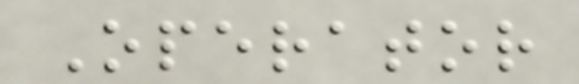Operator
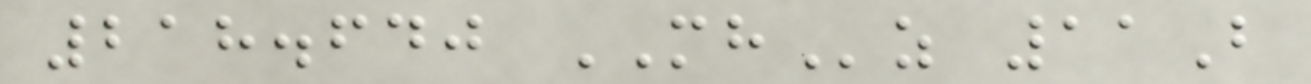218.640 MHz 11B
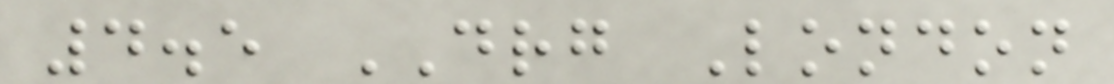4.5 DRG London
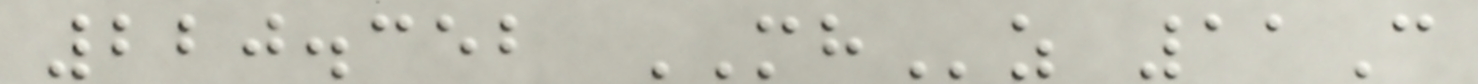220.352 MHz 11C
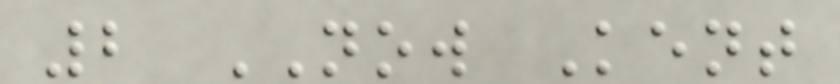2 NOW Kent
